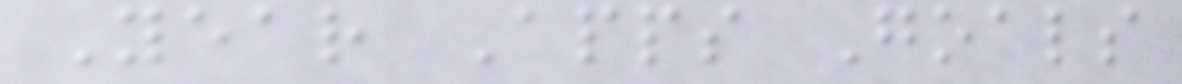Year Apps Goals
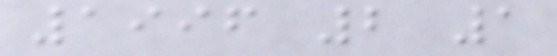1996 2 1
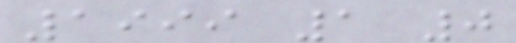1999 1 0
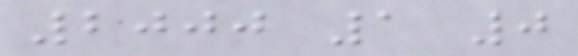2000 1 0
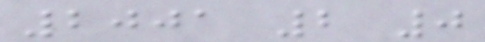2001 2 0
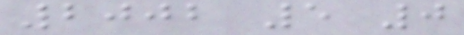2002 5 0
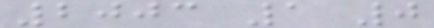2003 1 0
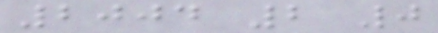2004 2 0
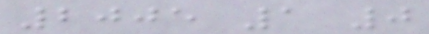2005 1 0
